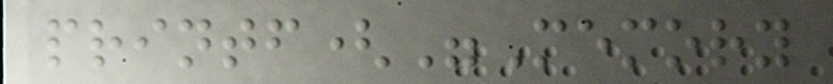printf("Memory
